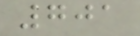701
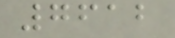7612
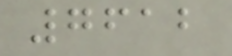7612
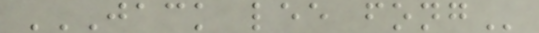JACK LEE FONG
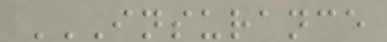INSURANCE
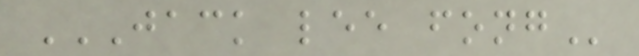JACK LEE FONG
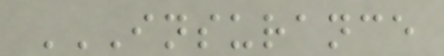INSURANCE
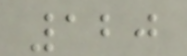120
